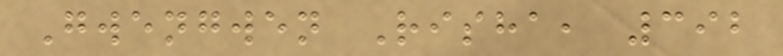Gwengwen Risha, 392
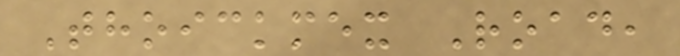Thoickmex Road,
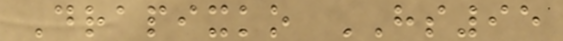Drapixko HS95
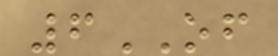6OF
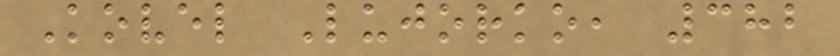Kovel Lujorko, 382
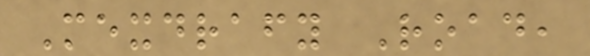Mexdrafy Road,
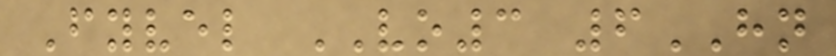Fyvel VO3 6HN
